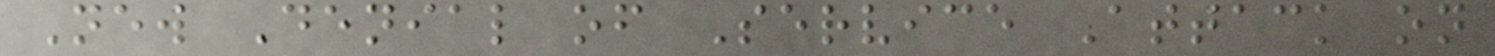New Denial of Service Attack on
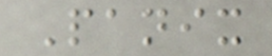Panix
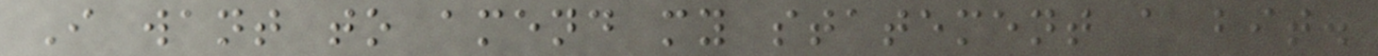I want to amend my statement a bit.
